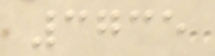3735
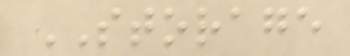STORAGE
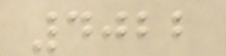4022
